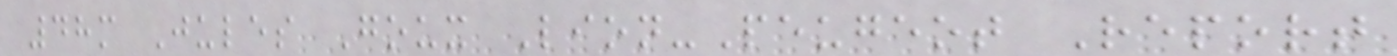48m Jules Goux Lion-Peugeot Report
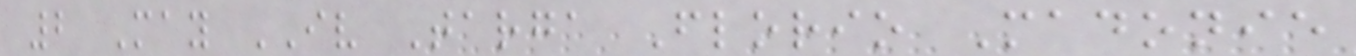2 May IV Targa Florio Madonie
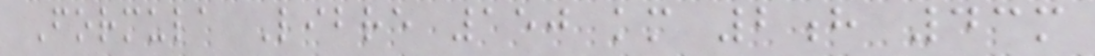Formula Libre 150 km 2h 43m
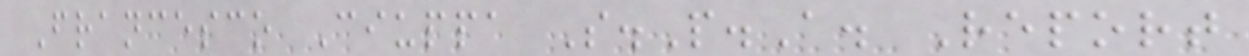Francesco Ciuppa S.P.A. Report
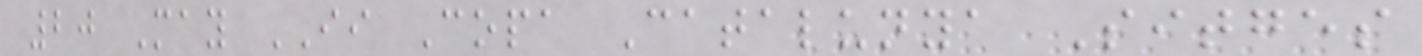20 May II Copa Catalunya Sitges
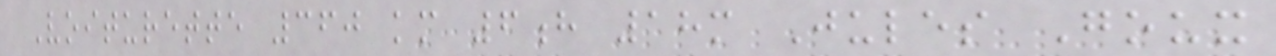Voiturette 360 km 6h 18m Jules Goux
